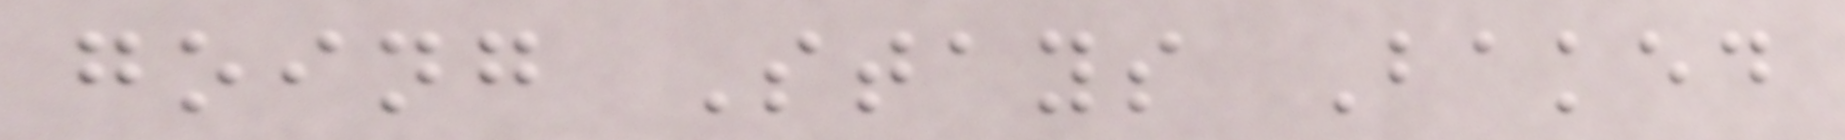going Stays Baked
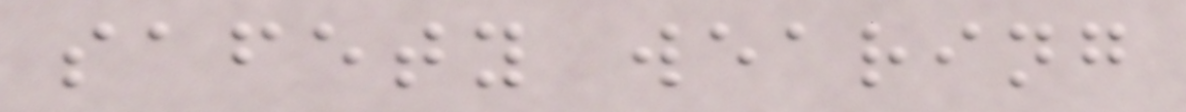safety wearing
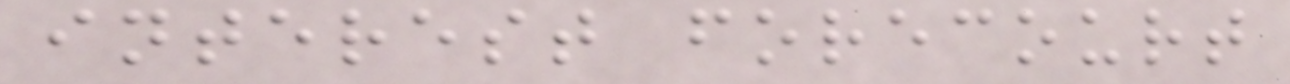interest forecourt
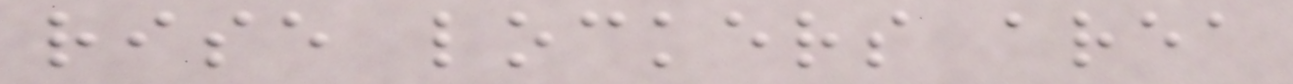rise lockers area
